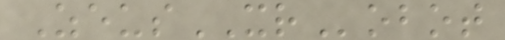ZeusXRobot
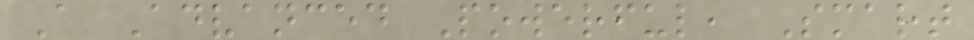A Advanced Powerful, Smart
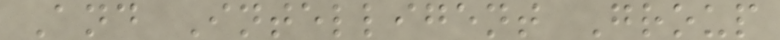And Intelligent Group
